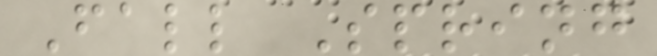Fall Spring
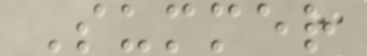Summer
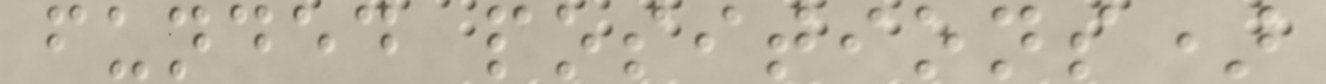funded positions)
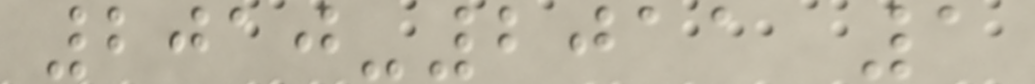2010-2011 1
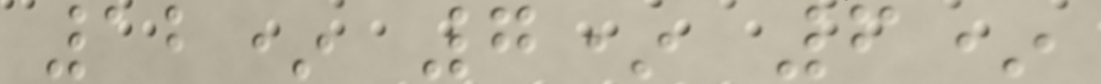12* 7* 6*
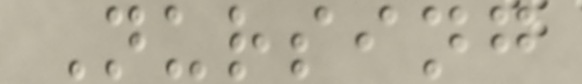Nursing
